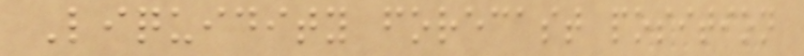Liquidity forecast position
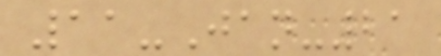11-Jan-21
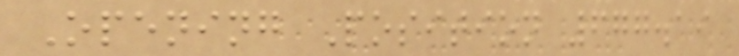Opening Position 677.19
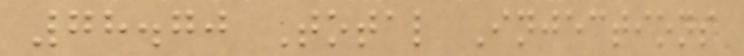78.70 Total Injections
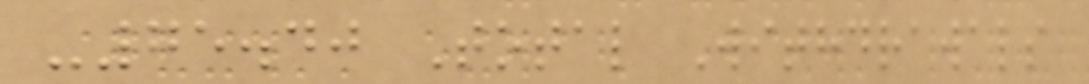-75.40 Total Withdrawals
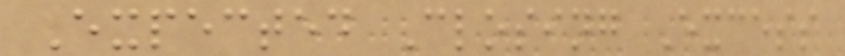Expected Closing Excess
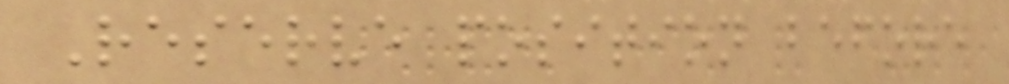Reserve position before
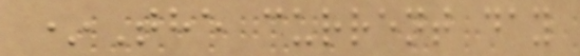*The current day
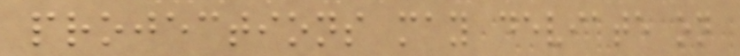projections may deviate on
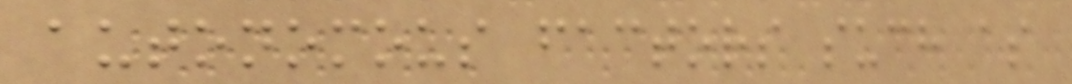autonomous factors such as
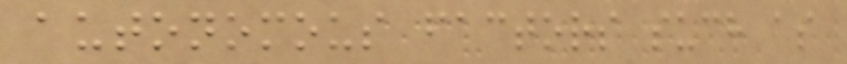autonomous factors such as
